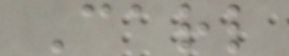Carl
